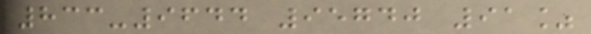833-9644 95740 91%
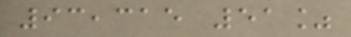93,315 51%
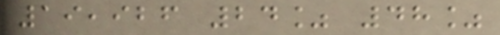19,926 24% 48%
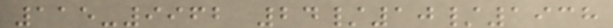115-9962 24/10/1938
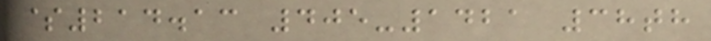$214.13 405-1421 38th
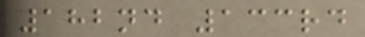182nd 133rd
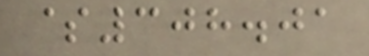$308.01
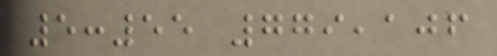5:55 779,106
